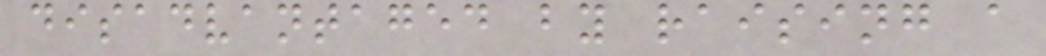disadvantaged by raising a
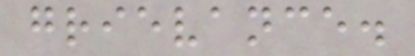grievance.
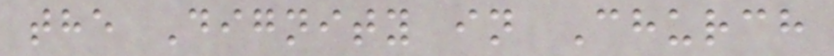the Dignity in Church
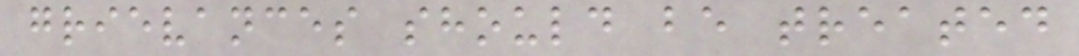grievances should be treated
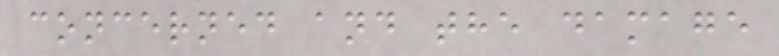concerned and the damage
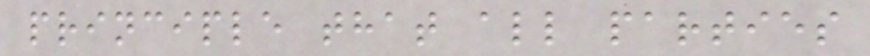principle that all parties
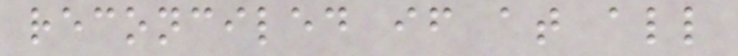reconciled if at all
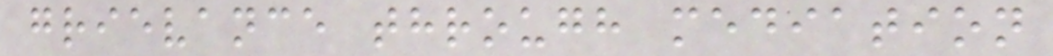grievance through mediation
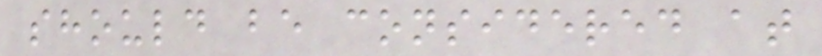should be considered at
